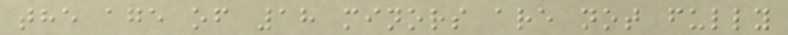the age of 18 minors are not fully
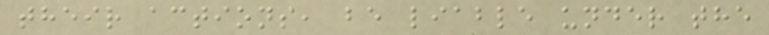their actions, be liable under the
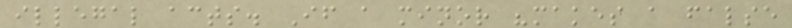illegal acts. If a minor "makes a false
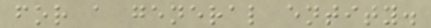for a general entity.
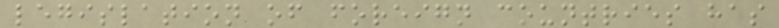legislation of foreign countries has
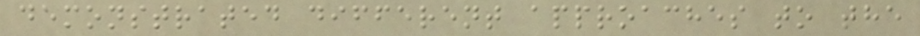demonstrated different approaches to the
